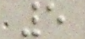5
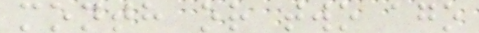month or two ago
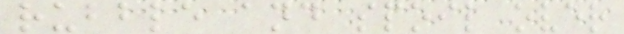rubble and spoil over
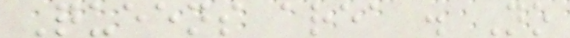Queens area . No
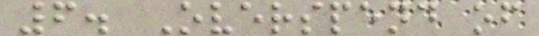6. Overspend of
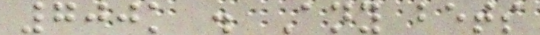700k . Any bets
